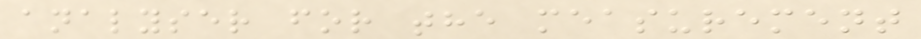analyser for the measurement
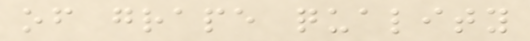of grape quality
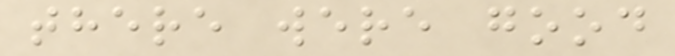there were good
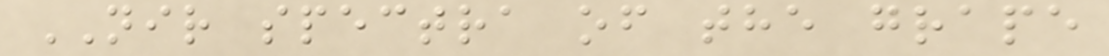NIR spectra of the grape
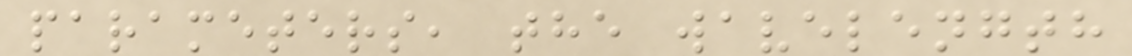parameters, the wavelength
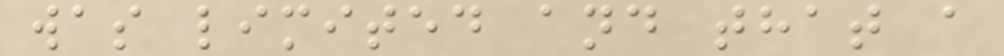was limited and that a
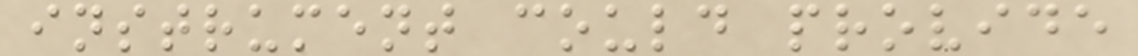instrument could provide
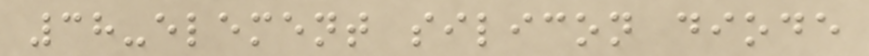38-element silicon diode
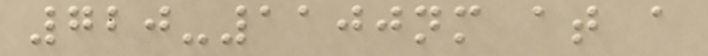720-1100nm at a
